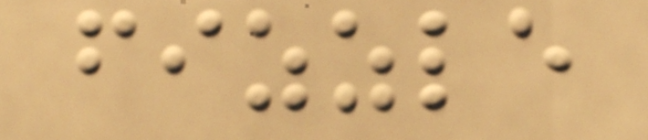fizzle
